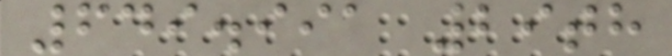649.991 29th
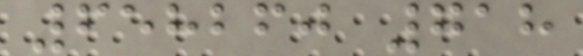658260 718
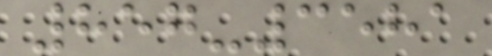857-3581
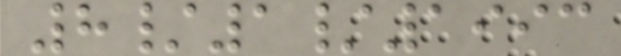8/1/1993
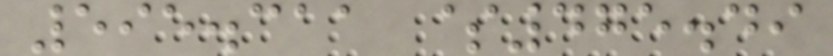595.311 $475.49
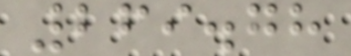269.78
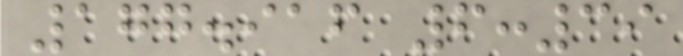177.916 6:39
